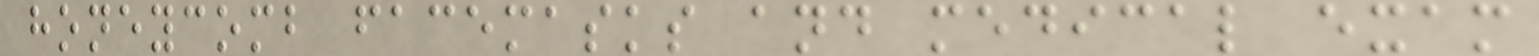honeycomb facemasks and medical exam
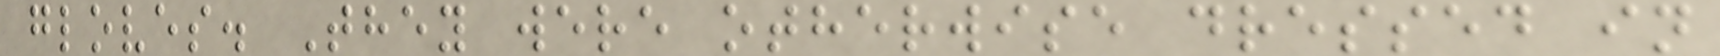gloves. They were otherwise dressed in
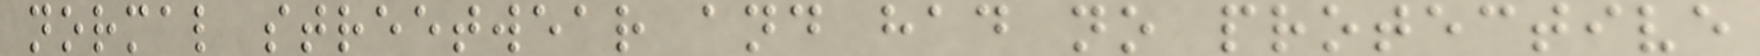normal streetwear and had no protective
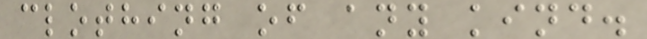clothing of any kind.
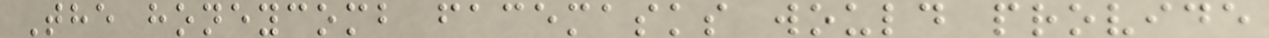The honeycomb facemasks would provide
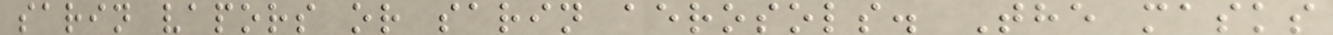sarin vapors or sarin aerosols. The masks
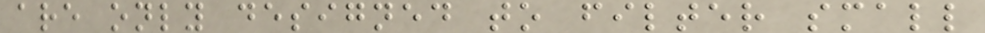are only designed to filter small
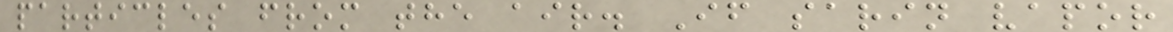particles from the air. If sarin vapor
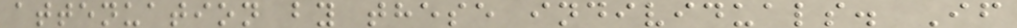attenuation by these individuals. If
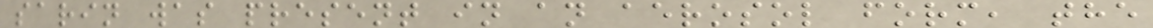sarin was present in an aerosol form, the
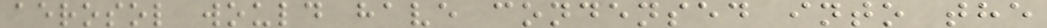aerosol would have condensed into the
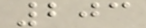203
